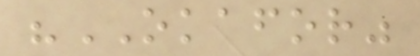"OKAFOR"
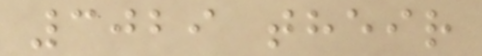3029 their
